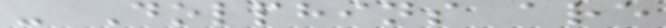- Dolphins are
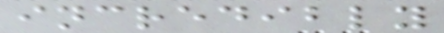incredibly
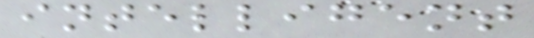intelligent
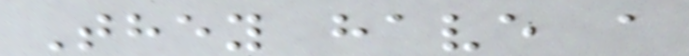They have a
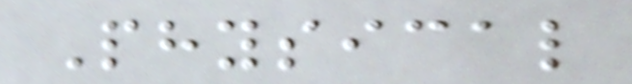Physical
